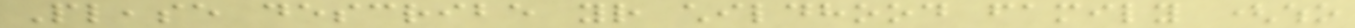Please describe your childhood family (who
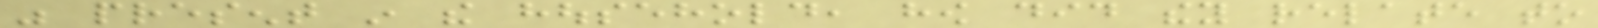was present in the household, how did they relate to
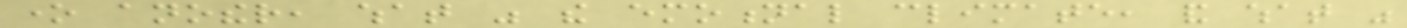one another, what was the emotional climate, and what was
